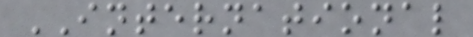INTERNATIONAL
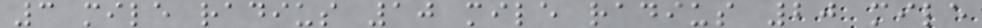3 mile radius 10 mile radius 20 mile
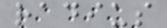radius
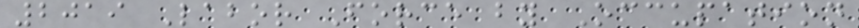2019 Labor Force by Occupation
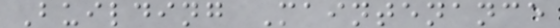Building Maintenance
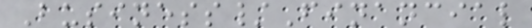Business/Financial
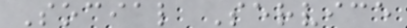Social Service
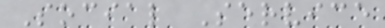Social Service
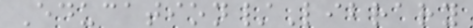Education/Library
